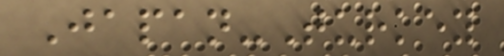Japan-Turkey
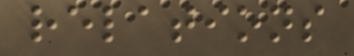relations
